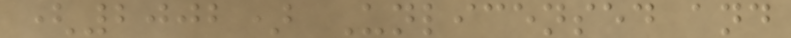(2002) Unlicensed and
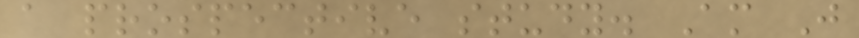a prospective study. Am J
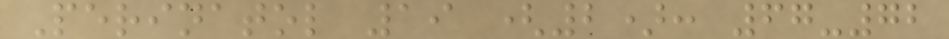Perinatol 19 (2): 67-72
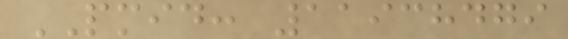PMID: 11938479
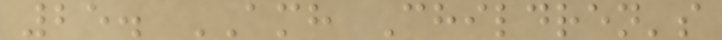25. AMH Children's
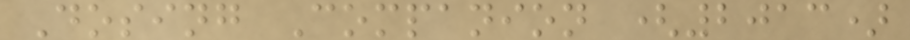Dosing Companion (2013)
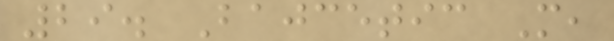29. Bajcetic M,
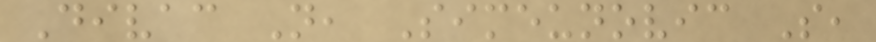Divac N, Simeunovic S,
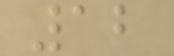12
